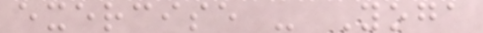exercise - Yoga
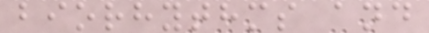biorhythms and
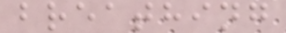breathing
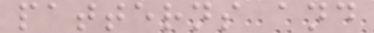patterns and
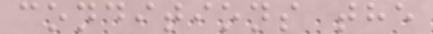conditions the
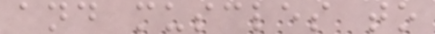and muscles to
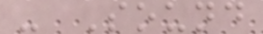- Sound
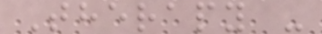Therapy -
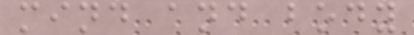mind and body
